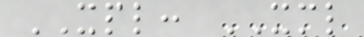XPL: XML
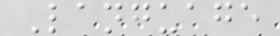Language
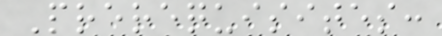Prerequisites:
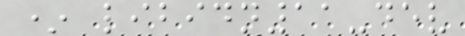* libidn11-dev
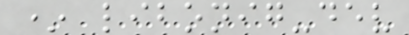* libonig-dev
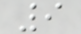9
